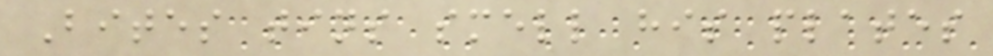Bites tins smell his plates
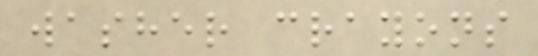washer crayons
